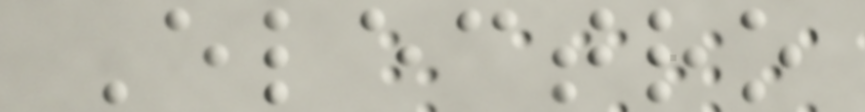Electro
